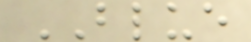BLUE
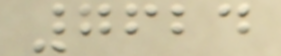7624
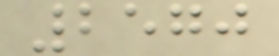2570
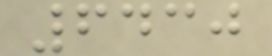6430
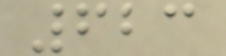623
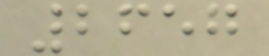2657
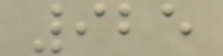925
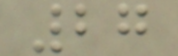27
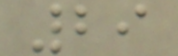29
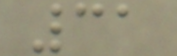31
